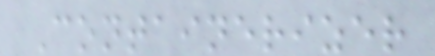Containerizer
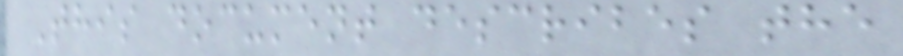This document describes the
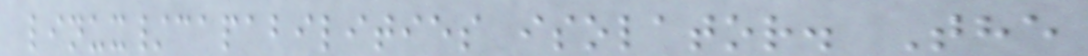linux/capabilities isolator. The
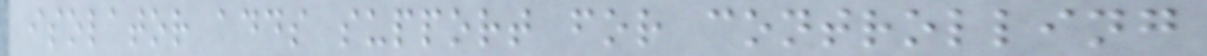isolator adds support for controlling
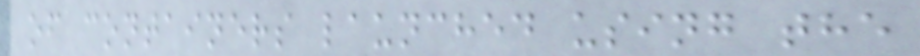of containers launched using the
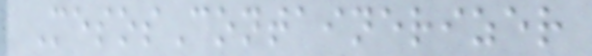MesosContainerizer
